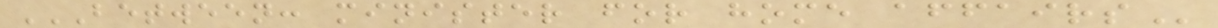BETWEEN: MINISTER FOR HOME AFFAIRS
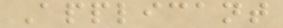Applicant
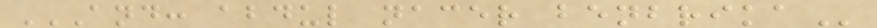AND: ABDUL NACER BENBRIKA
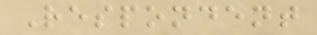Respondent
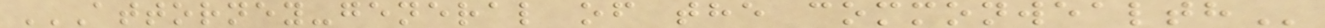ATTORNEY-GENERAL OF THE COMMONWEALTH
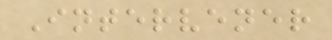Intervener
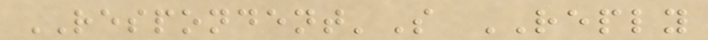RESPONDENT'S REPLY
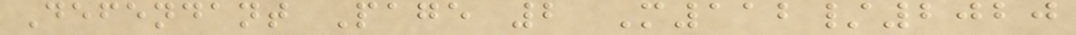Defendant Page 2 M112/2020
